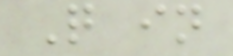Q in
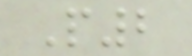P2
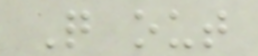Q out
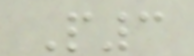P3
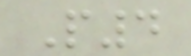P4
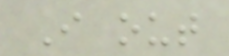I out
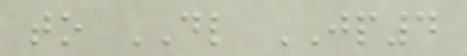to DL JP4
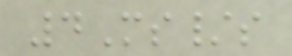4Ms/s
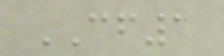CF1
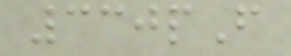330pF
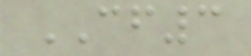CF3
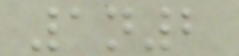1n2
